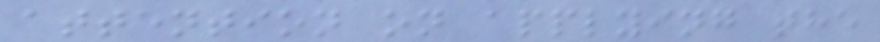attention on applying the
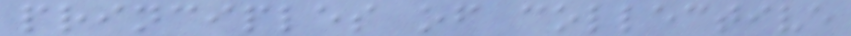principles of collective
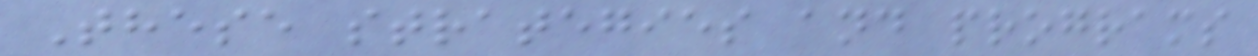These strategies and programs
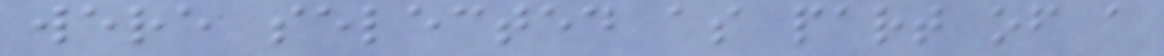were selected as part of a
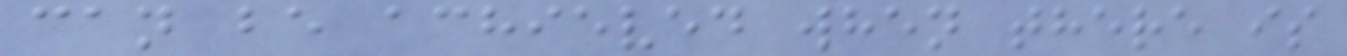can be achieved when there is
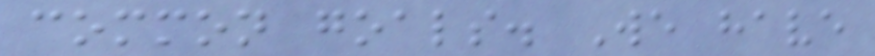common goals. We have
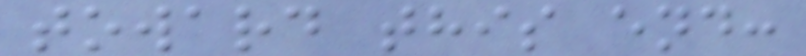toward this end:
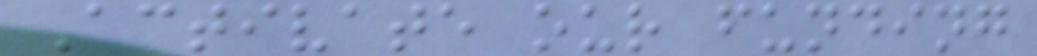Activate our funding
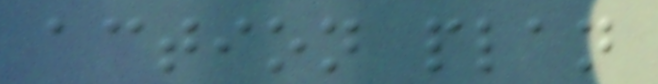action plan
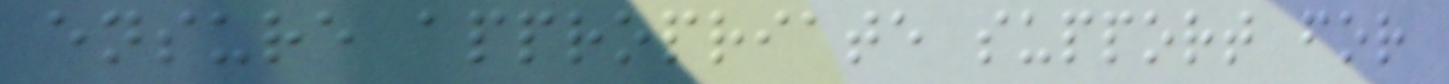ensure appropriate support for
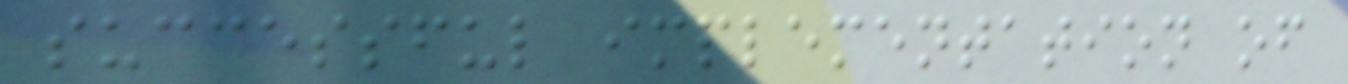successful implementation of
